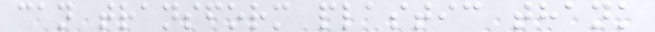can transform plastic thank
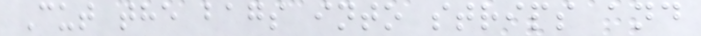Cut the bags into strips and
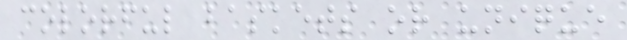colorful baskets or unique
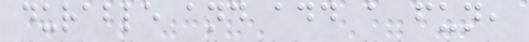durable and add a fun,
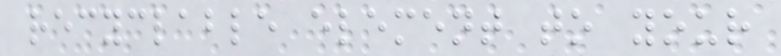recyclable element to your
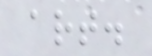art.
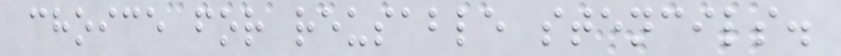choice for reusable stencils.
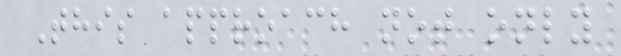This approach not only
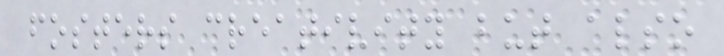fosters creativity but also
